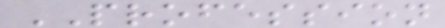PROFESSION
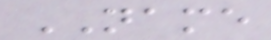NAME
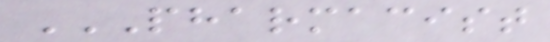PHARMACIST
